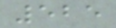525
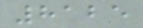8125
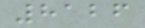8126
